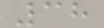38
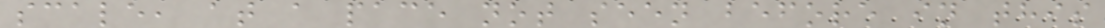scale, at a pace not seen before in this
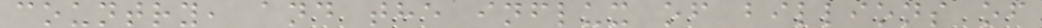country, and the influx of billions of
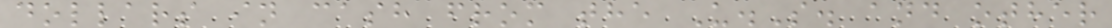dollars in cash from the U.S. and other
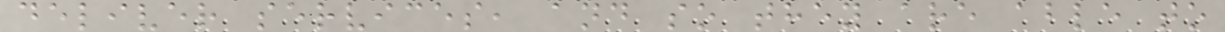deliver services, and so they are able to
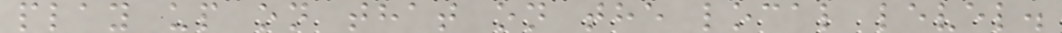play up on that on the local level.
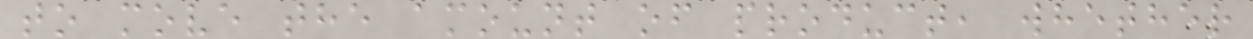to move the amount of product, whether
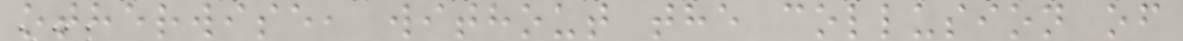otherwise, without the collusion of
